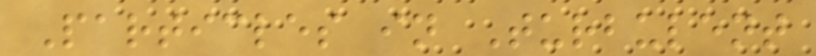Particles in Turbulent
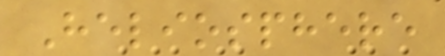Heliosphere
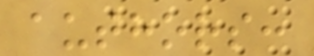authors:
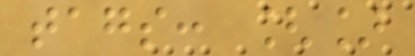tags: []
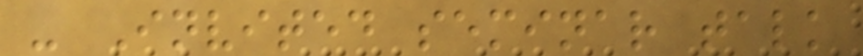- Invited seminar talk
